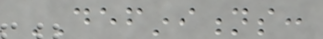DEFINITIONS:
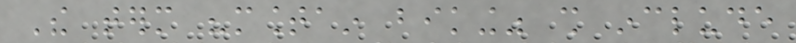The term "mountain biking" shall include
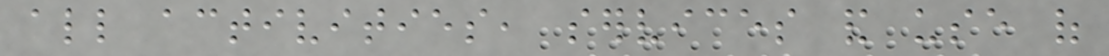all activities, services and use of
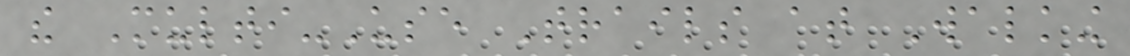the Multi-Use Trails at Walking
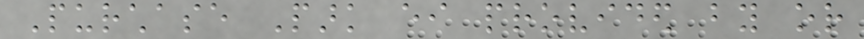Purchase Park either provided by or
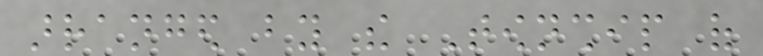arranged by the Township of
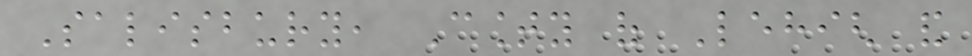Salisbury, County of Lehigh and
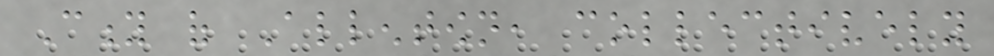City of Allentown, collectively
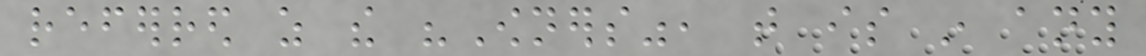referred as the "Owners", that is in any
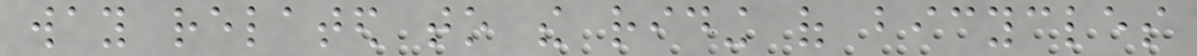way related to the riding of bicycles
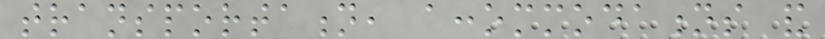transportation, accommodations and
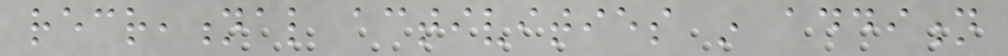recreational activities in addition
